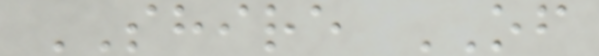SHIRE OF
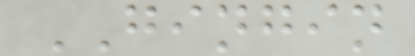GINGIN
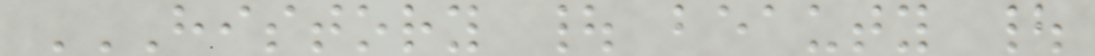HISTORY | BEAUTY |
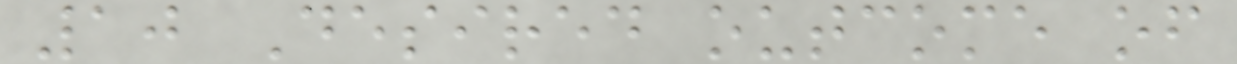10 Desired outcome of
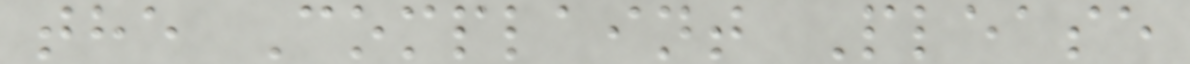the Complaint Please
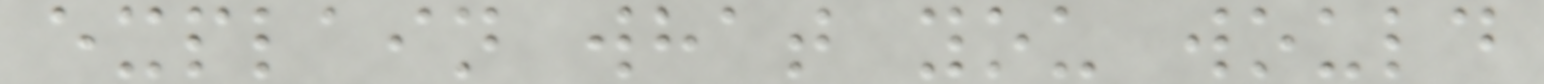explain what you would
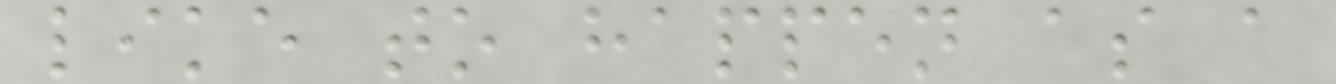like to happen as a
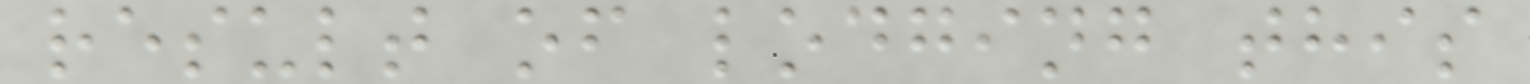result of lodging this
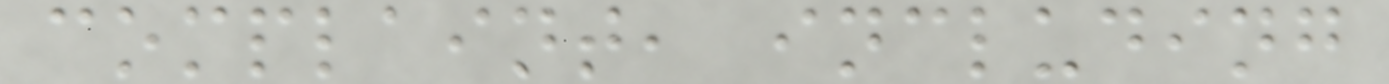complaint, including
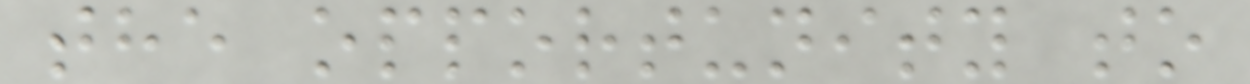the opportunity to
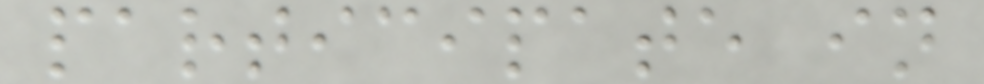participate in
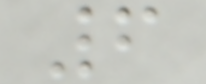6
